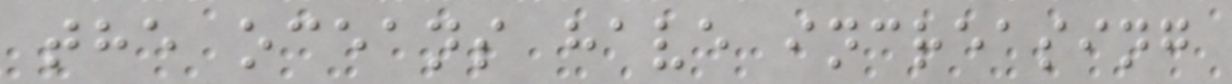the oceans have increasing
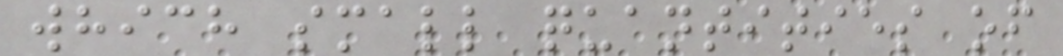which small quantities of
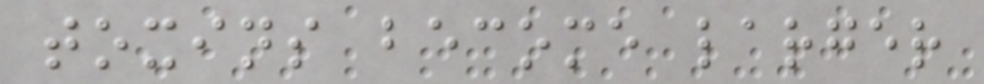toxins become larger
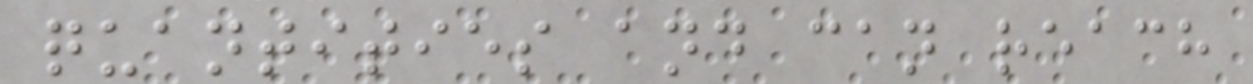quantities and can reach
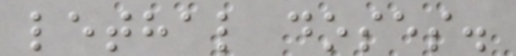lethal doses.
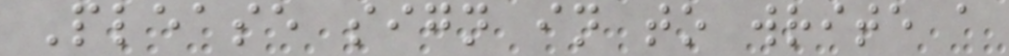Please sign in to write a
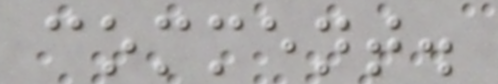comment.
